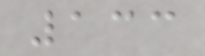133
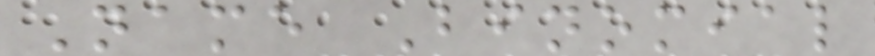Name Binomial
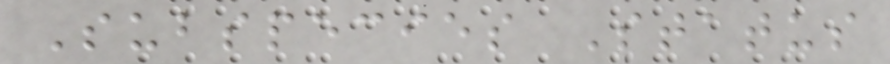Subspecies Status
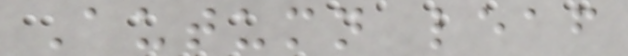Autumn leaf
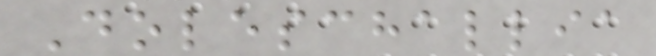Doleschallia
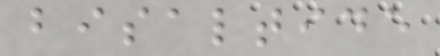bisaltide
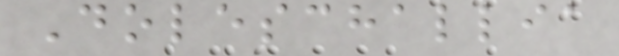Doleschallia
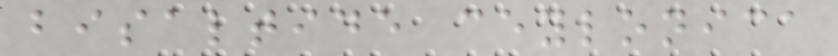bisaltide ceylonica
